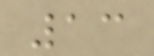13
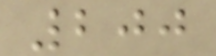200
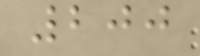200
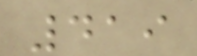419
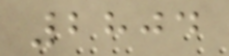2804
